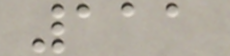111
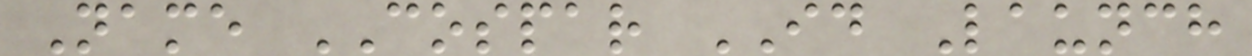Name COSPAR ID Launch
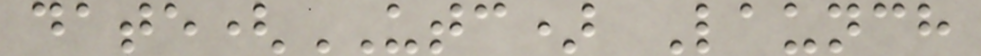date(UTC) Launch
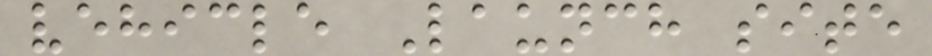vehicle Launch site
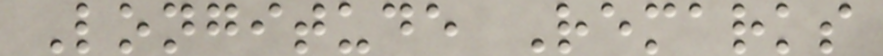Longitude Remarks
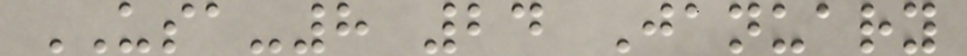USA-8 24 January
